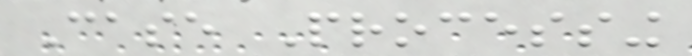Case Processing
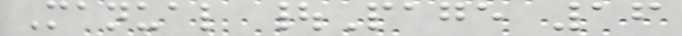Manual |Page 16
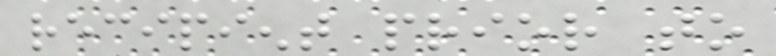recipient prior to
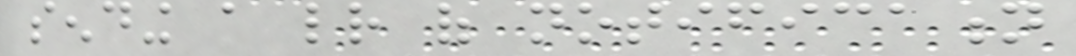sending a letter of notification
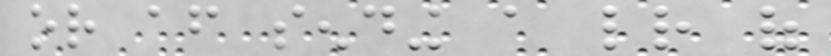or after sending a letter of
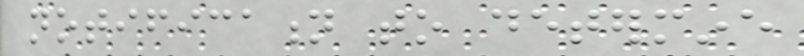notification to determine
